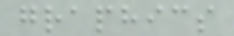graphics
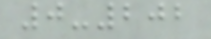0-202
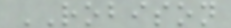ROBISON
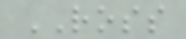ROSS
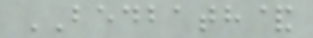BEDBATH&
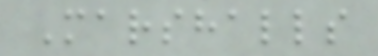Marshalls
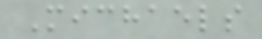Michaels
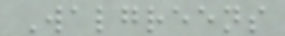Walgreens
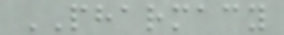PHARMACY
